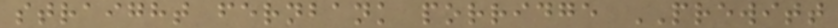straight fernbank porridge PREWITT
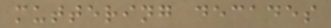muttering decades
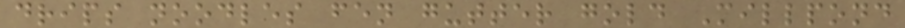drips noodles fen gutter gold Millpond
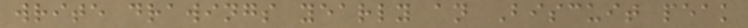write drawings yearly an Biscuit peak
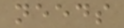needs
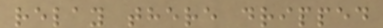relay there dripped
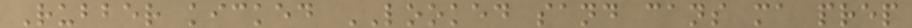Rubber kicked LOOKED sand cans ma prep
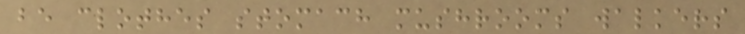be clothes stomach mushrooms walkers
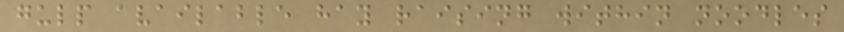gulp available hay raising within noodles
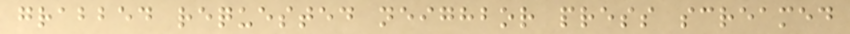grabbed requested neighbor press screamed
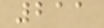211
